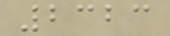2323
